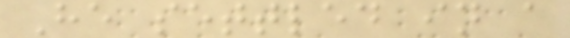He settled in a
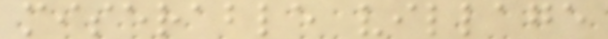miserable village
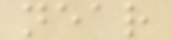near
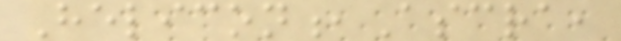Helicon,Ascra,
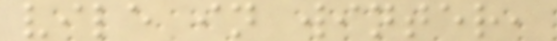vile in winter,
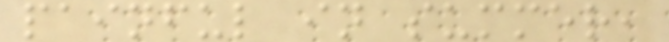painful in summer,
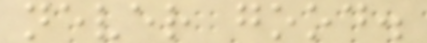never good.
